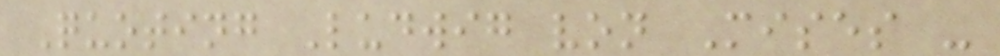Quoting Ludwig von Mises -
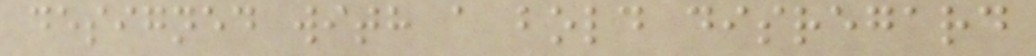designed with a bold disregard
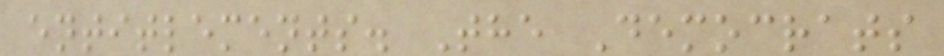entitlements. The Democrats
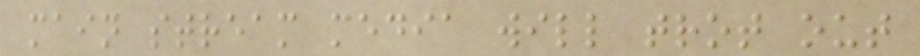main stream media will trot out
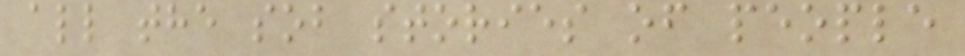all the sob stories of people
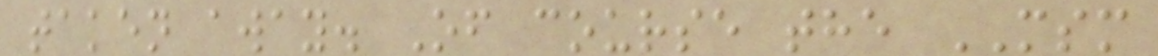taken away. Of course the MSM
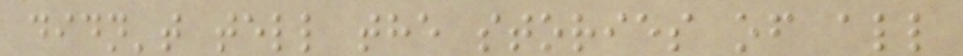didn't tell the stories of all
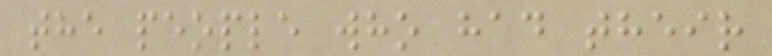the people who had their
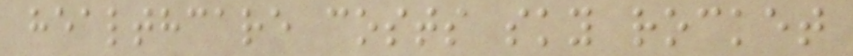healthcare costs sky rocket
